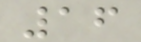16
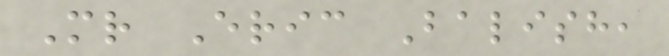Mr Eric Balish,
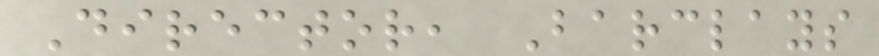Director, Barclays
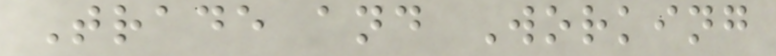Trade and Working
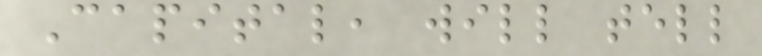Capital, will tell
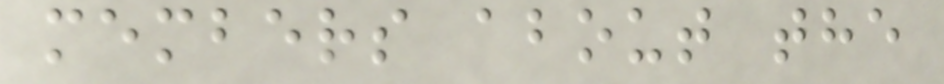members about the
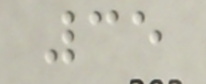35
